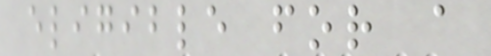eligible for a
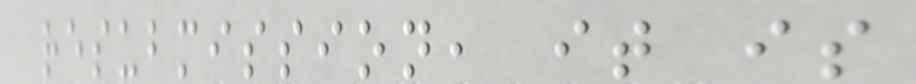resubmission, it is
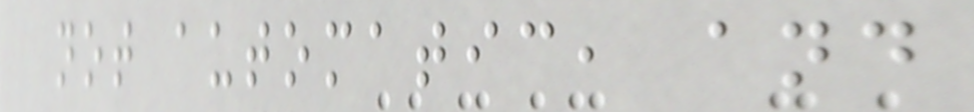not automatic, and
